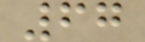67
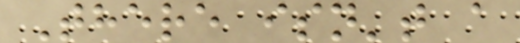There isn't a
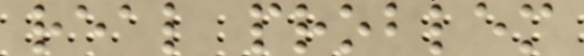real problem
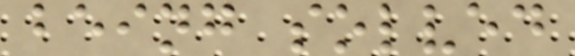being solved
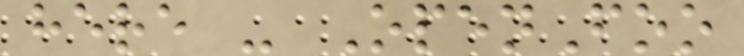here - OpenFoo
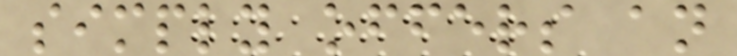simply offers an
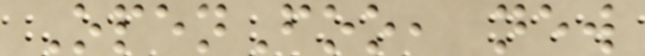OpenFoo, new
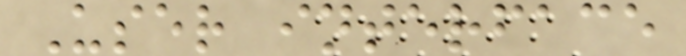User interface
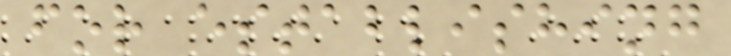for establishing
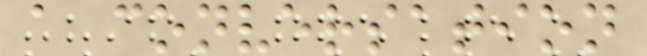a conversation
